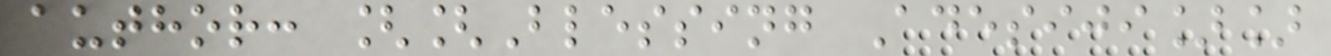author: [[Blessing Adesiji]]
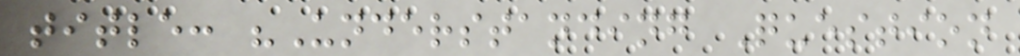title: "Understanding Question
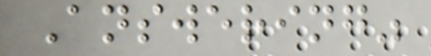Answering"
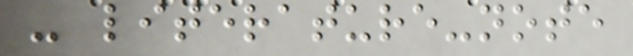- literature-note
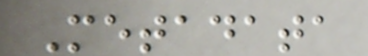Metadata
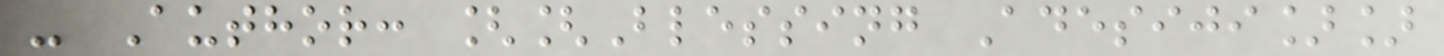- Author: [[Blessing Adesiji]]
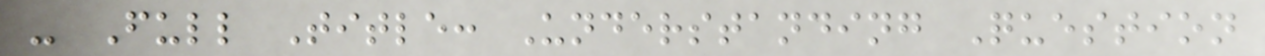- Full Title: Understanding Question
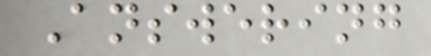Answering
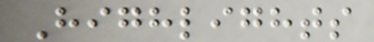Highlights
